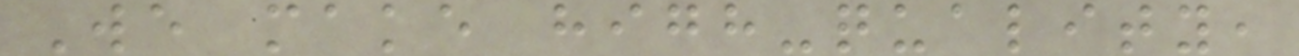We make high-quality,
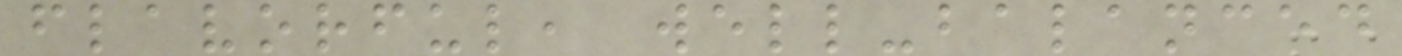flavorful, well-balanced
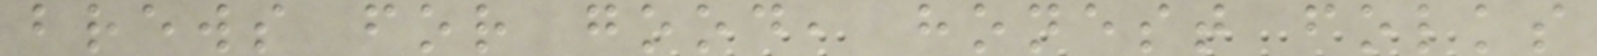brews for good, honest folks
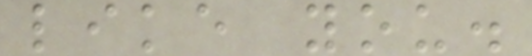like you.
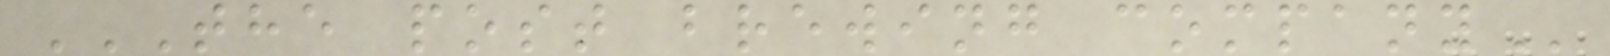THE POST BREWING COMPANY
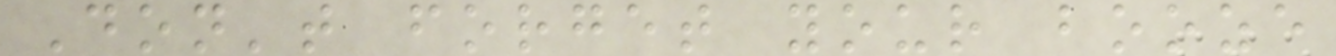Don't forget your booze
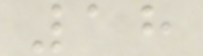18
